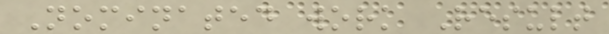Nominated work Result
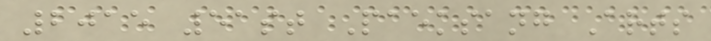2015 51st Paeksang Arts
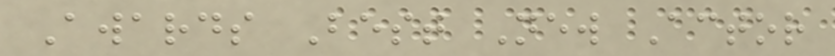Awards Best New Actor
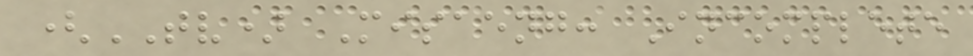(TV) Misaeng: Incomplete
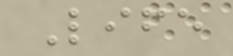Life
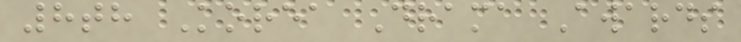8th Korea Drama Awards
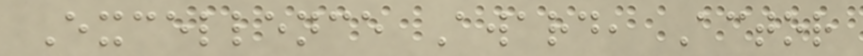Excellence Award, Actor
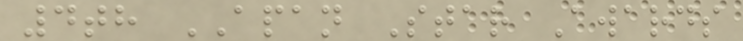4th APAN Star Awards
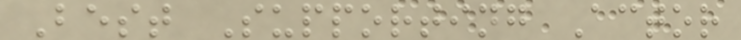Best Supporting Actor
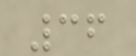36
